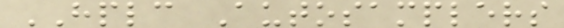HPLC Autosamplers
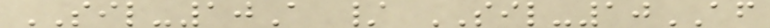SIL-10A / SIL-10AF
